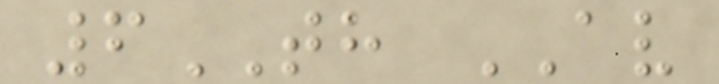6TH AV
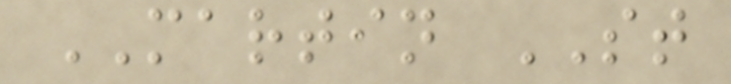MARTIN ST
